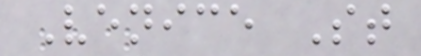Venice St
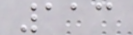113
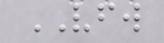VFW
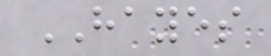HAYES
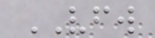VFW
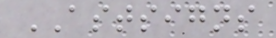ASTSIGNS
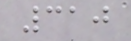310
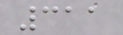311
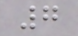7
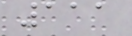111
